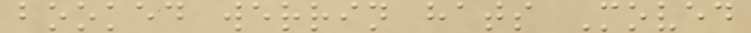booked werrin hats Moved
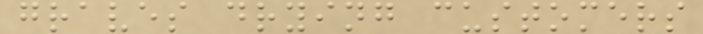graves drying customers
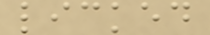licked
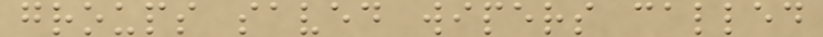groups saved wipers called
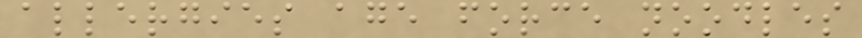allergies age force noodles
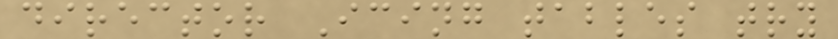director Icing tables try
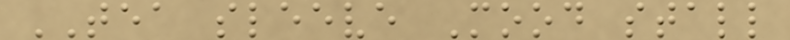TEA sleeve Mood stall
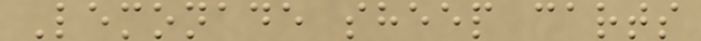Lemonade sheep carts
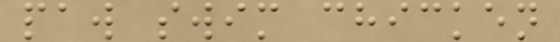paw swim chicken
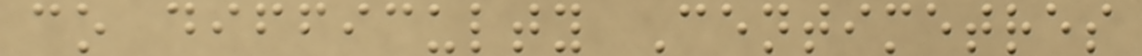co difficulty Centimetres
